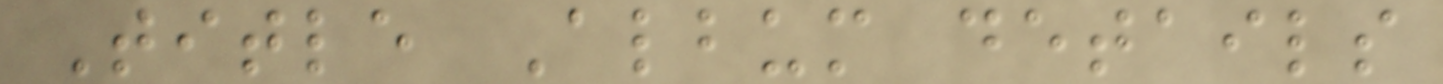Title Album details
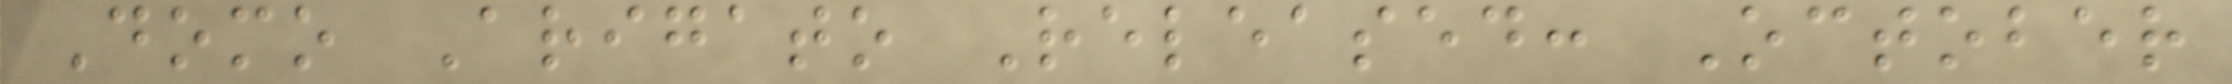Domo Arigato Released: October
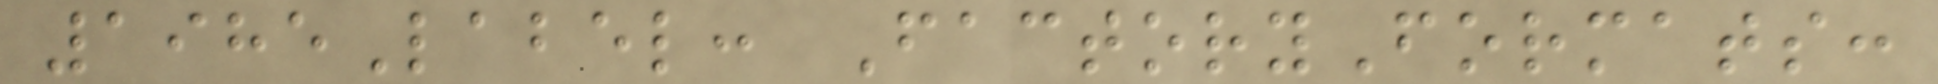1985Label: FactoryFormats:
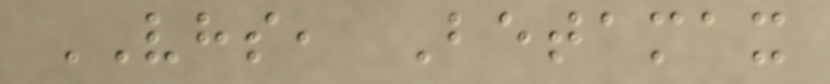VHS, Betamax
